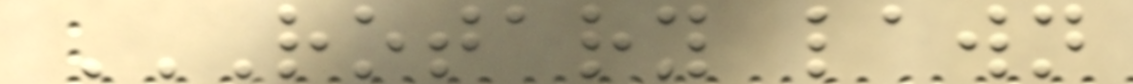ROTARY LAWN
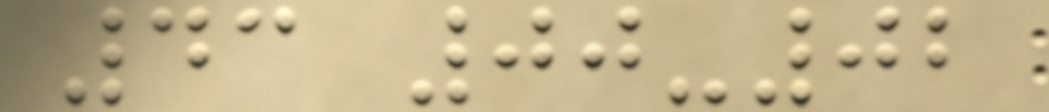43 00-02
